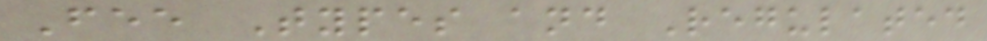Fee Types and Regulated
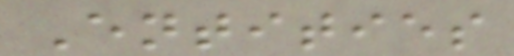Entities
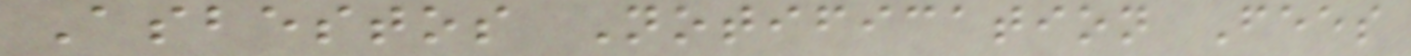Asbestos Notification Fees
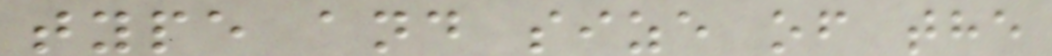type and size of the
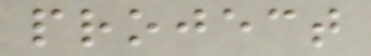project
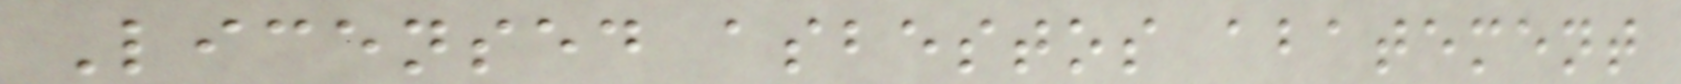Licensed asbestos abatement
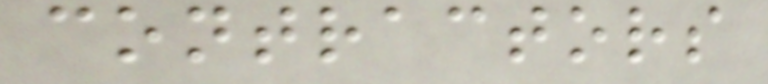contractors
